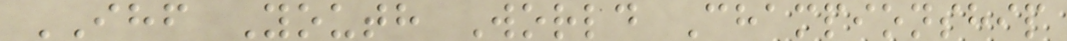IHF Youth World Championship
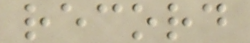record
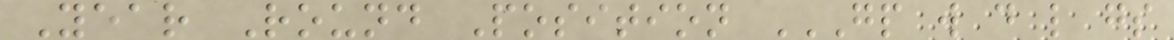Year Round Position GP W D L GS
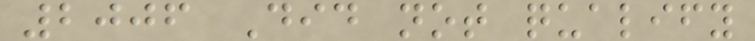2006 Did not qualify
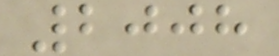2008
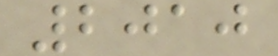2010
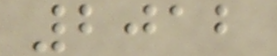2012
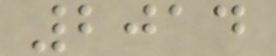2014
